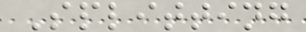Splitting
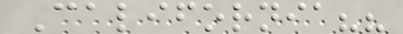California??
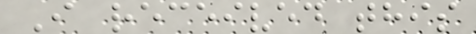I received this
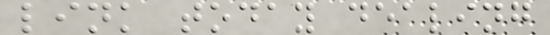link today dealing
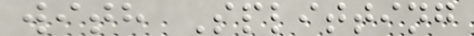with Splitting
